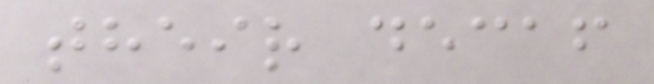their decaf
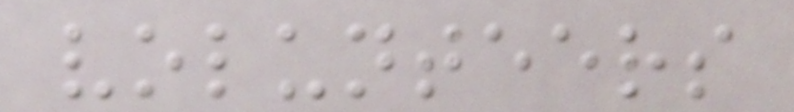volunteers
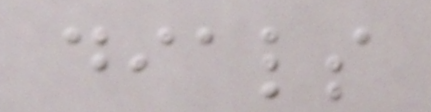dials
